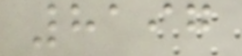8197
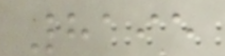8195
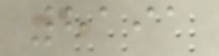8191
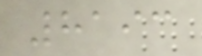8193
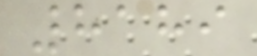8189
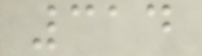314
